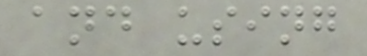and using
